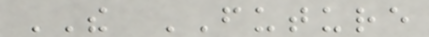THE FUTURE
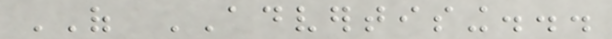OF ADVERTISING...
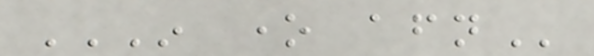IN ONE AFTERNOON
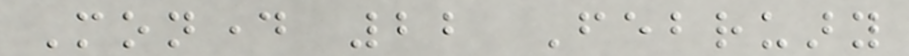Monday 22 February
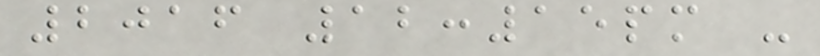2016 12:15pm -
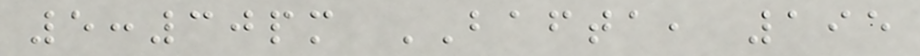5:30pm BAFTA, 195
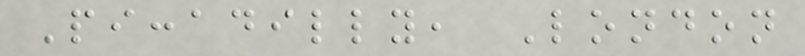Piccadilly, London
